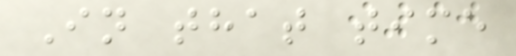In that time
